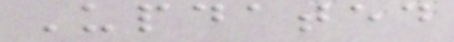Updated
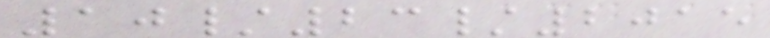10/23/2015
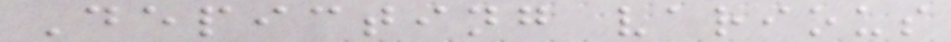Depicting various
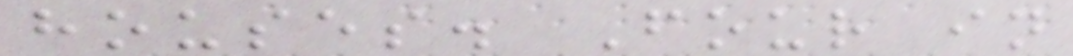houses. Four in
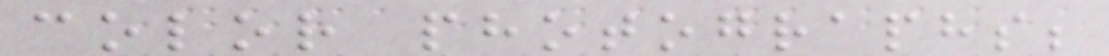color photographs;
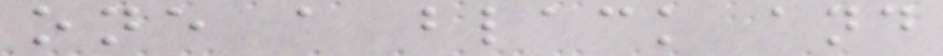one a black and
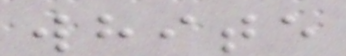white
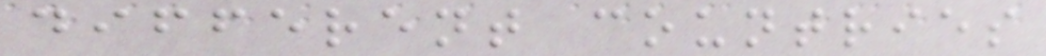different countries
